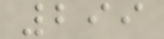299
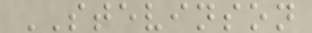STEVINSON
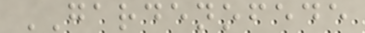GARDENOFEDE
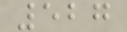527
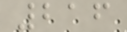216
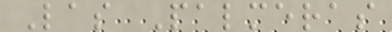Las Palmeras
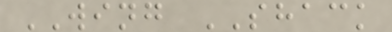WING SHACK
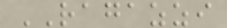RAGAZZI
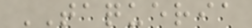TAQUERIA
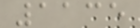1135
